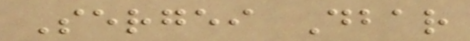Sergei Dbar
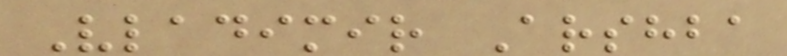Vladimir Arshba
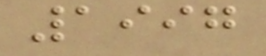1997
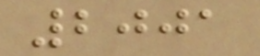2001
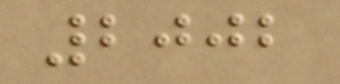2002
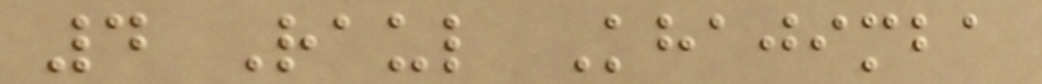4 Raul Khajimba
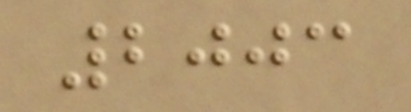2003
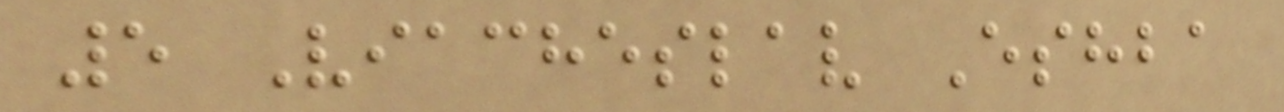5 Viacheslav Eshba
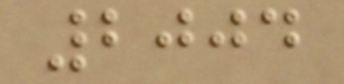2004
